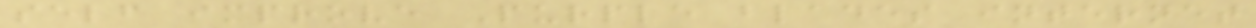self improve Purple blades internet
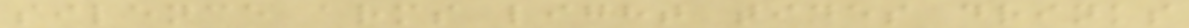silence arms light tides drinks
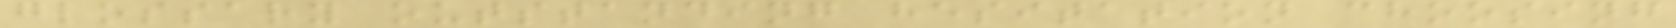glossary outstanding hesitation choosing
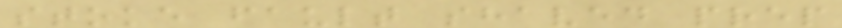stoke fault shaved prep
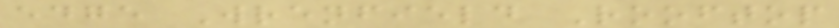edge Wrenfield Rooftop
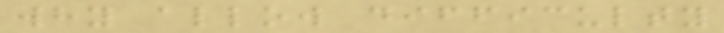why allow difficulty
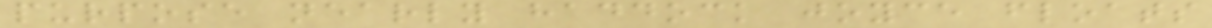purpose nearly haddock joyce floats
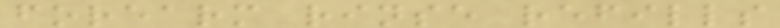forearm rinse refills
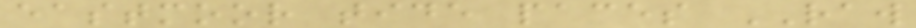eastmoor tide paces RAW
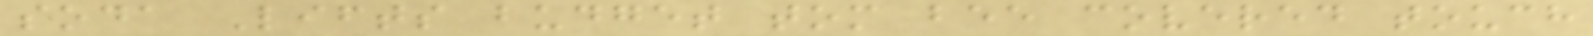soda Lifts budget tom bee covered touch
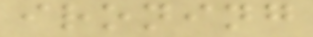ironing
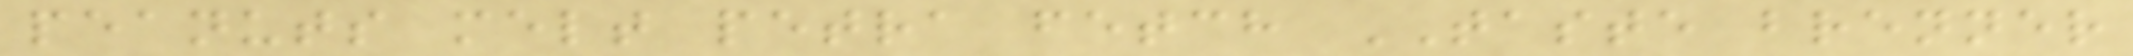peanuts melt petra fetch TASTE brenner
